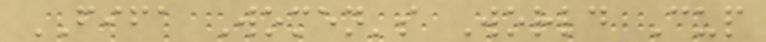FIFA Women's World Cup
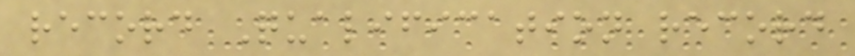record Qualification record
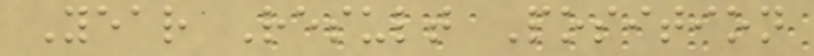Year Result Position
